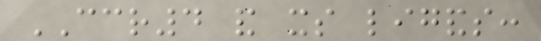CCR4 and its ligands:
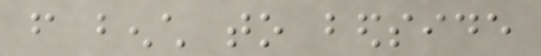from bench to bedside
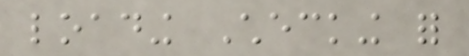loading Checking for
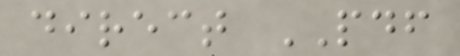direct PDF
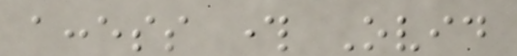access through Ovid
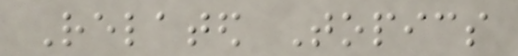Related Topics
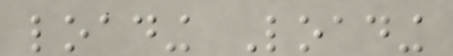loading Loading
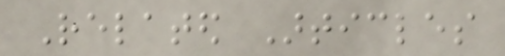Related Articles
